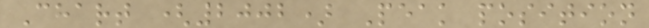Chart (2002) Peak position
